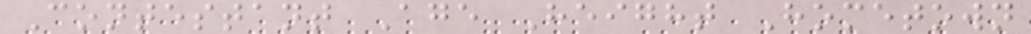Contestant Age Height Hometown
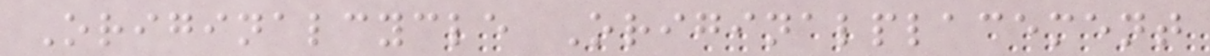Originalcycle Originalplacement
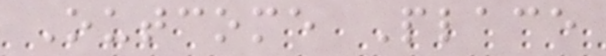Outcome Place
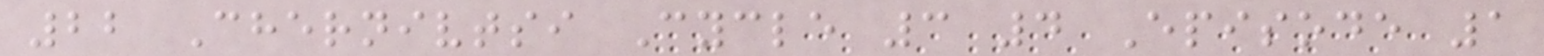22 Chernivtsi Cycle 3 4 Episode 1
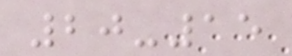20-15
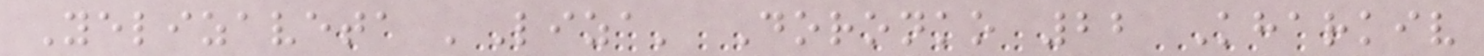Yelizaveta 'Liza' Doronko 22 Kharkiv
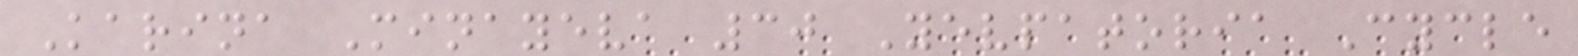Karina Minayeva 30 Yevpatoria Cycle
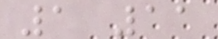1 11
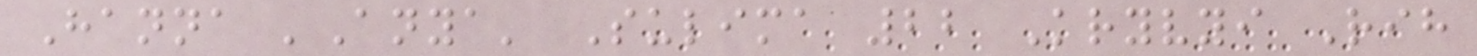Hanna 'Anya' Sulima 22 Kryvyi Rih
